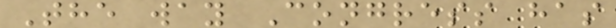The way Congress has
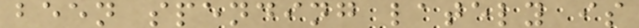been spending lately is
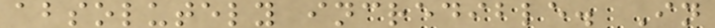absolutely incredible. In
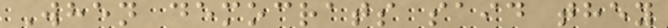When democrats said they
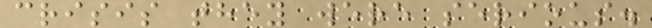crisis they were serious.
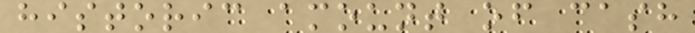historic amount of cash
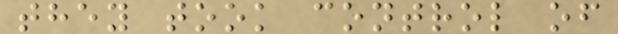they took control of
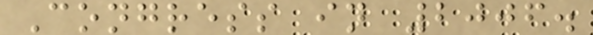Congress in 2006.
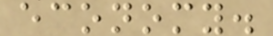economy.
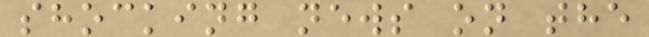shocking news on the
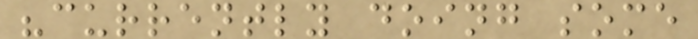"currently doing some
